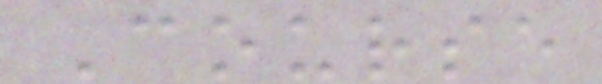Course
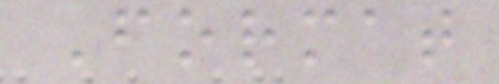Format
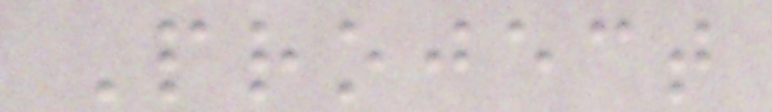Project
